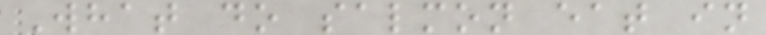What do salmon eat in
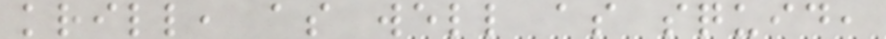krill, as well as squid,
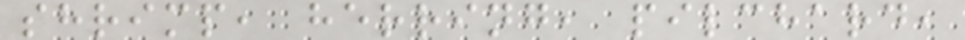shrimp, herring, pilchard,
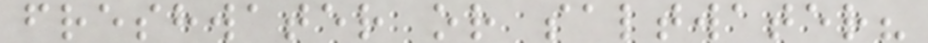freshwater or saltwater?
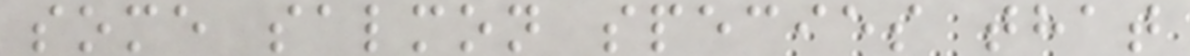some salmon species that
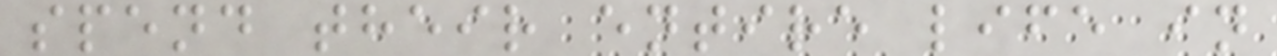spend their entire life in
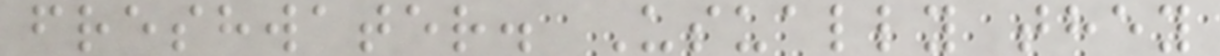freshwater. Usually they
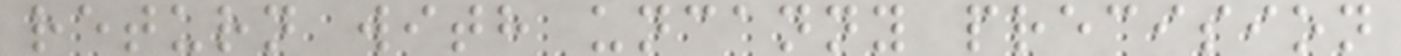return with uncanny precision
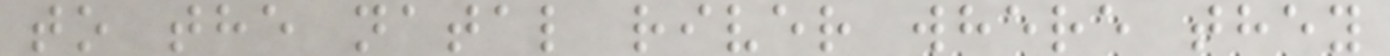to the natal river where they
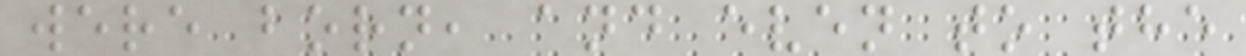were born, and even to the
